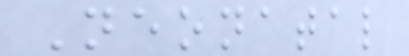Neonatal
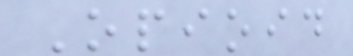Opioid
